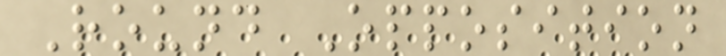Round Opposition
